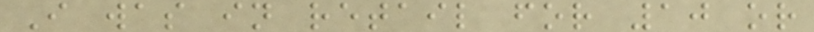I was in retail for 10 or
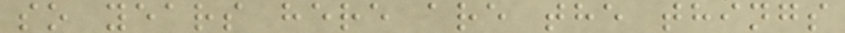so years here are the things
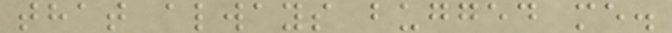that always bugged me.
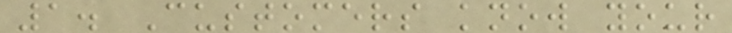1. Customers know your
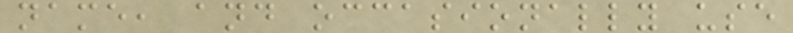name, and occasionally use
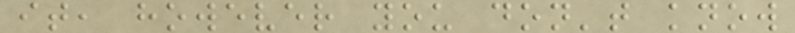it, however you don't know
